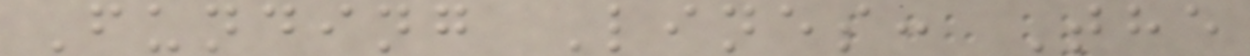Funding Lines: The
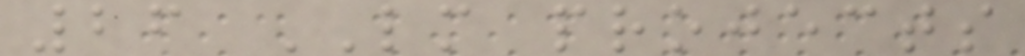26 LM projects
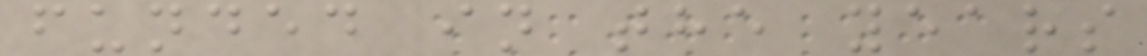funded in the years
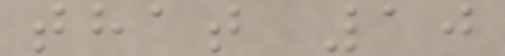that 10
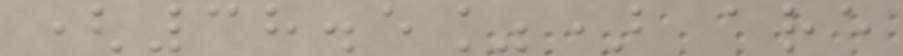(38.5%) are
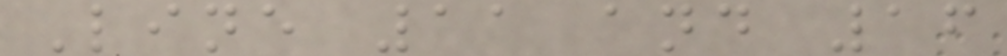Line 11 and 16
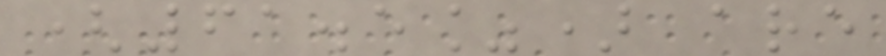(61.5%) are
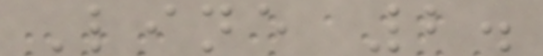Line 2.
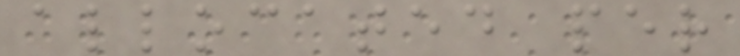allocated per
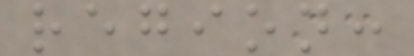region:
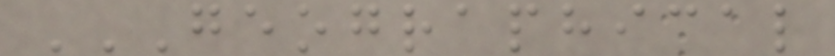GEOGRAPHICAL
